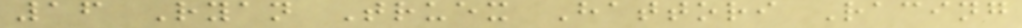16 Ryan Truex Hattori Racing
